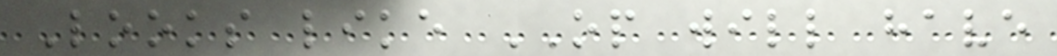Looks like OP will have
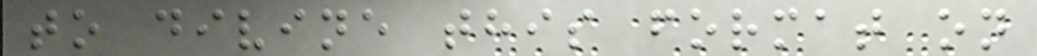to divine this format on
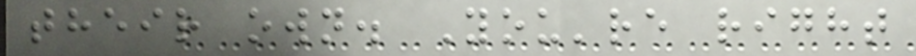their own. You're right
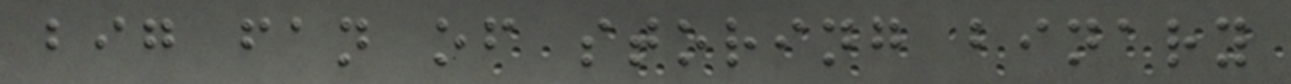big fan of storing binary
